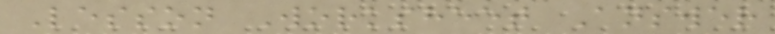Lesson Worksheet Answer
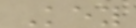Key
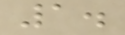1.
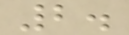2.
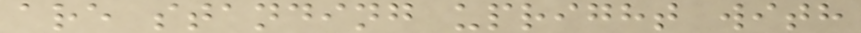are standing upright with
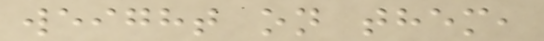weight on them,
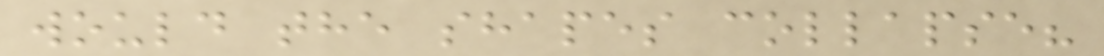would the shapes collapse?
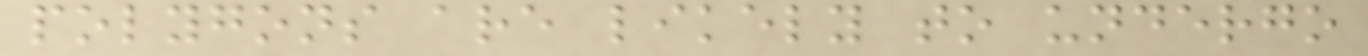polygons are likely to undergo
